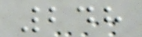248
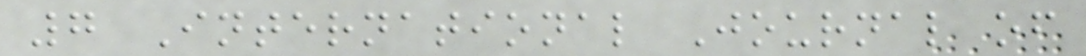7 International Journal of
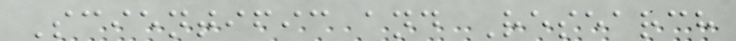Scientific and Research
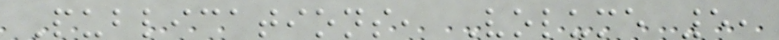Publications, Volume 5,
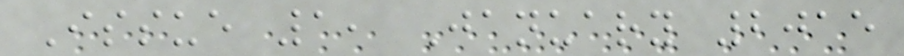Issue 1, January 2015
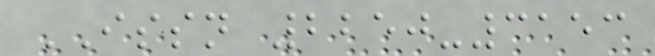ISSN 2250-3153
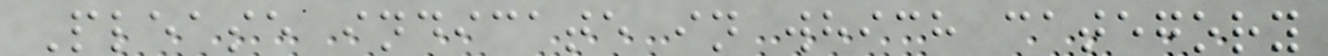Please indicate in which category
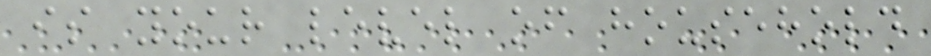is your level of household
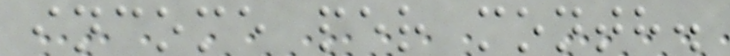income per month.
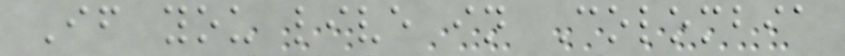If you live in Colombia
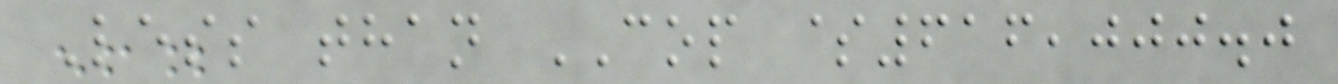Less than COP $616,000.0
